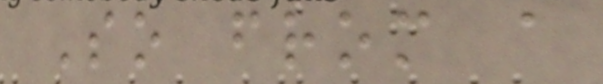So from a
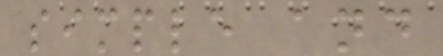simple and
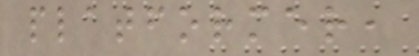platformer,
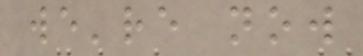we're now
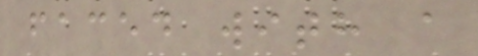faced with a
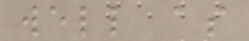well as
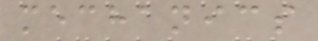mechanics
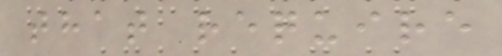that require
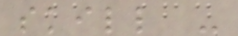skill -
